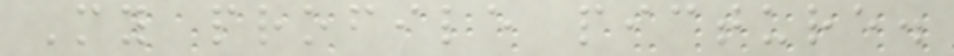My profile picture.
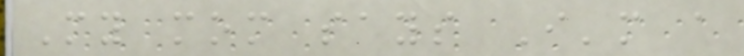My mom says I'm a
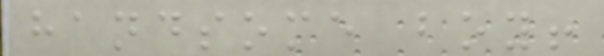handsome boy!
